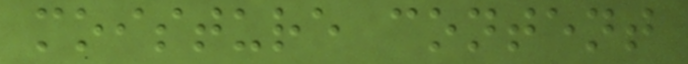moisture content
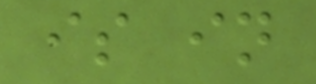is in
